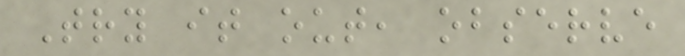Try it out, observe
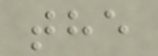the
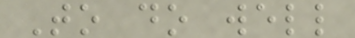To do well
